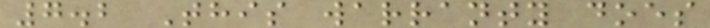7.2 This warranty does
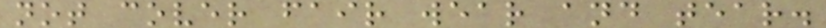not cover fair wear and tear.
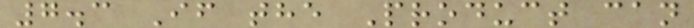7.3 If the Product can
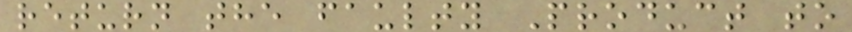return the faulty Product to
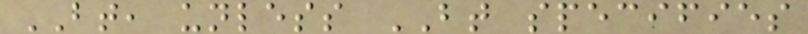BT, unless BT specifies
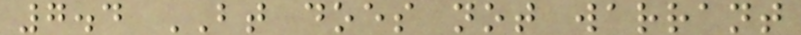7.4 BT does not warrant
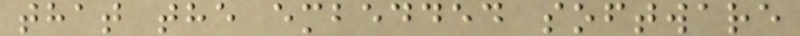that the embedded software
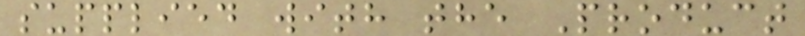supplied with the Product
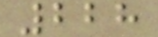228
